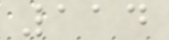114
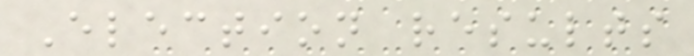Election results
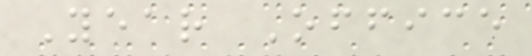Year Office
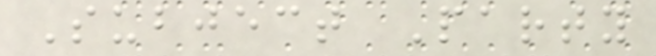Subject Party
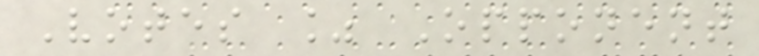Votes % Opponent
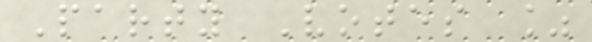Party Votes %
